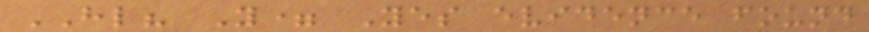HL? Y= Yes evidence found
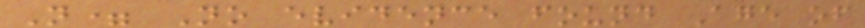N= No evidence found Age of
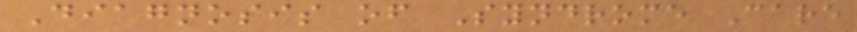Diagnosis of Syndrome Care
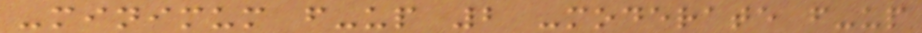-minimum f-up 2 -moderate f-up
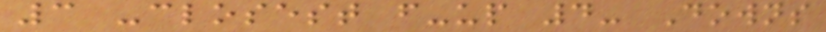3 -closest f-up 4- Downs
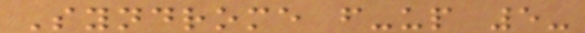Syndrome f-up 5-
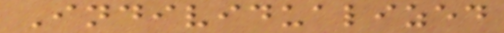Individualized
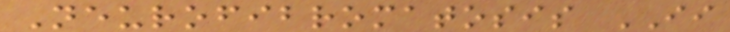Neurofibromatosis II
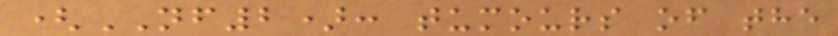(NF2): tumours of the
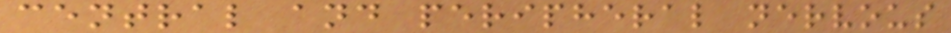central and peripheral nervous
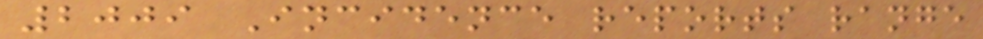2009 Incidence reports range
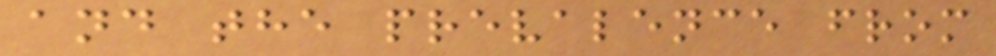and the prevalence from
